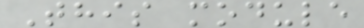This module
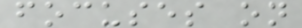focuses on
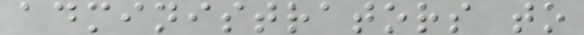administrators to
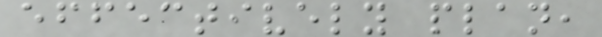effectively plan,
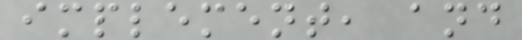implement, and
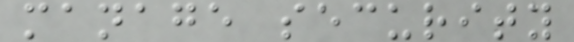manage security
